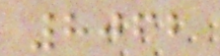8062
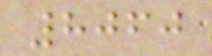8060
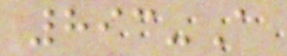893-A
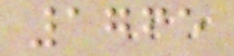1765
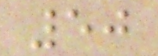50
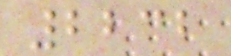2232
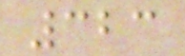323
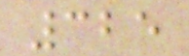325
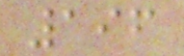196
